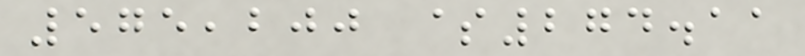575,200 $274.11
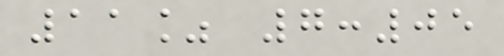11% 7:05
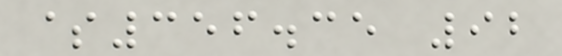$356.35 92
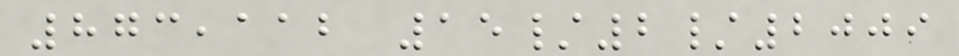873,112 15/2/2009
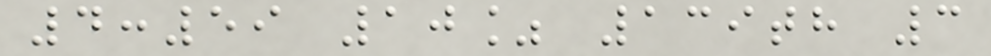4:59 10% 139th 3
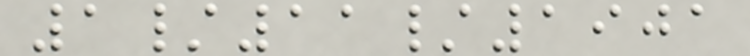1/11/1901
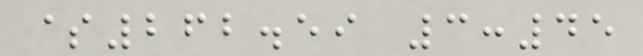$262.59 3:45
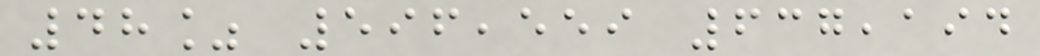48% 596,559 637,194
